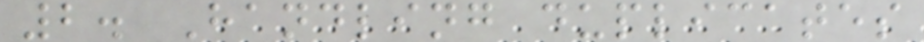2. Handling duplicates
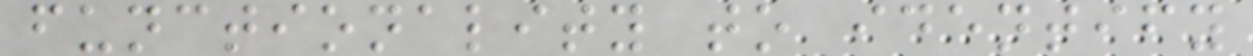functionality to identify
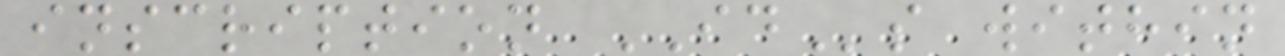inscription IDs within
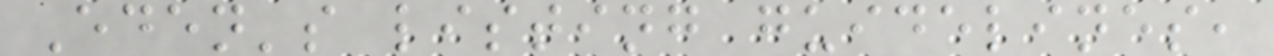Eden's listing guidelines,
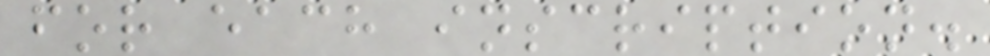for each inscription.
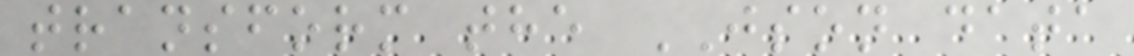transform the JSON data
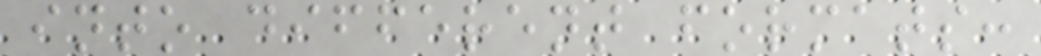into different formats:
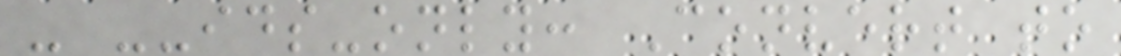- --ids-only: Convert to
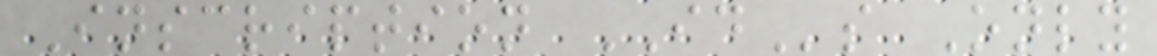Inscription IDs Only
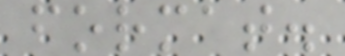format.
